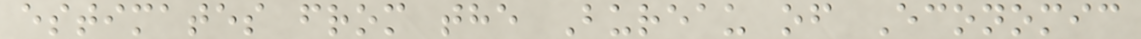estimates from the Bureau of Economic
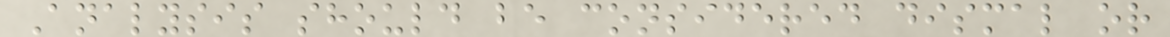Analysis should be considered dismal or
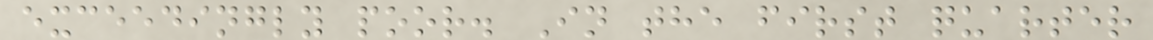exceedingly poor. In the first quarter
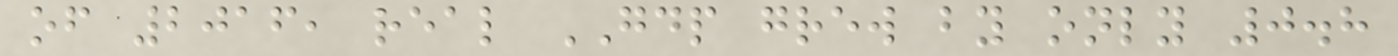of 2016, real GDP grew by only 0.8
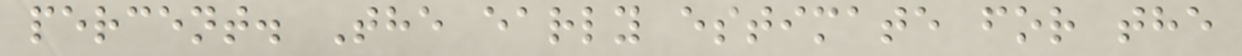percent. The early estimate for the
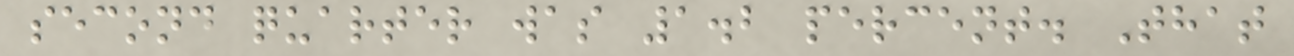second quarter was 1.2 percent. That
